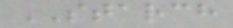STARCH
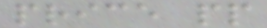price pp
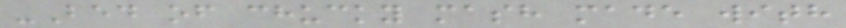-Bed of chucky mash made with
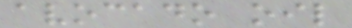avocado oil
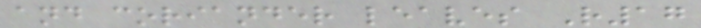and coriander leaves R17
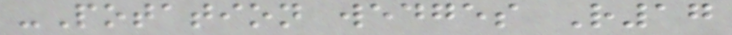-Potation wedges R17
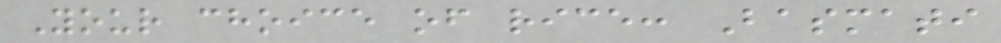Your choice of rice: Basmati
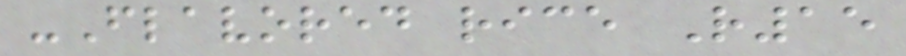-Flavored rice R15
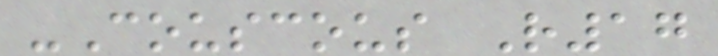-Couscous R17
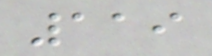119
